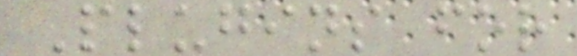Plugins for
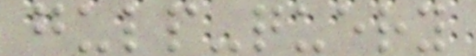gulp-query
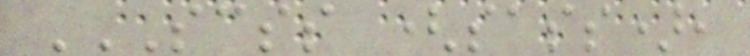SCSS (SASS),
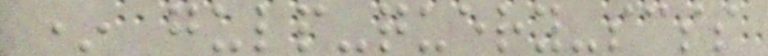* gulp-query-scss
